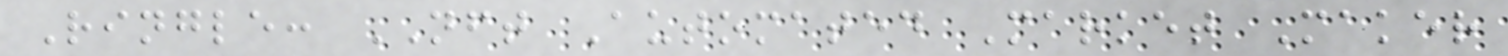Ringle: NFT Automated Market Maker
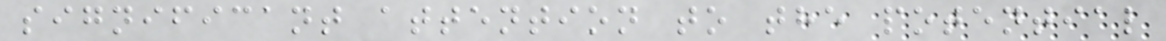significant attention to the potential
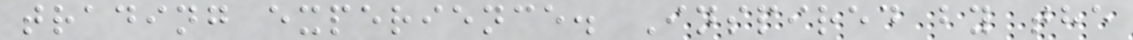trading experience. Inspired by the
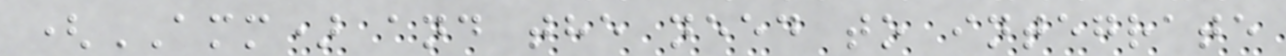(AMM) and the need to integrate
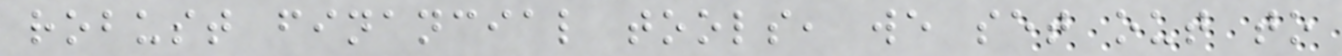robust financial tools, we set out to
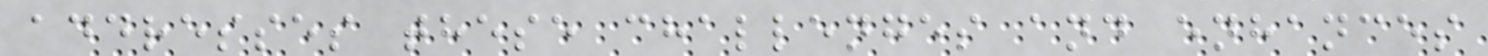addresses these challenges and enhances
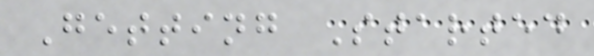Getting Started
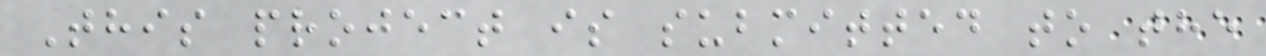This project is submitted to the
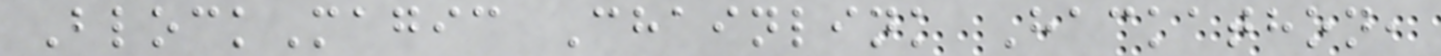BlockMagic Chainlink Hackathon,
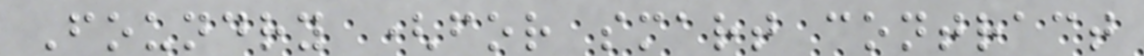Foundry (for smart contract
